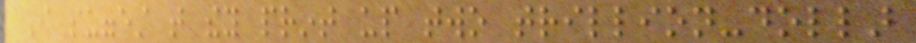I suggest that they print up two trillion-dollar
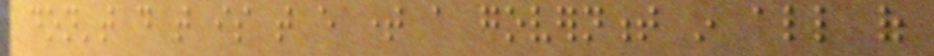don't do that is that every time a government in all of
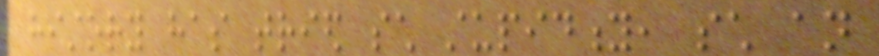history has tried such stupidity, such an
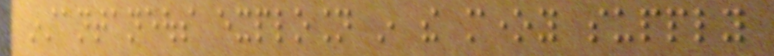instantaneous explosion in the money supply
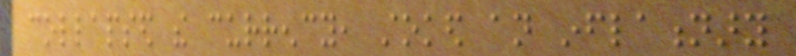collapsed the currency, stoked an inflationary
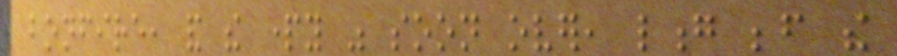bonfire, and the party was soon over, long before the
